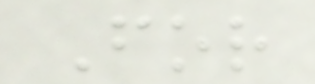For
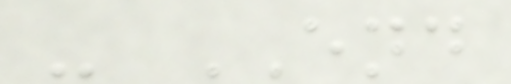- END
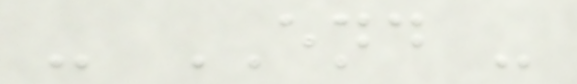- END -
